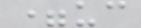=uc
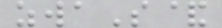zwaS&
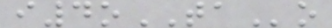i4oTAo
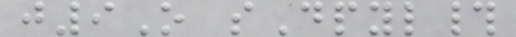j9O sDpyl#
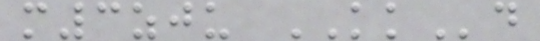m3zju KKd
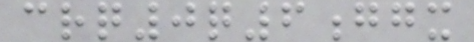crq0q6ggx
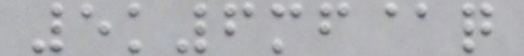5k6mf@q
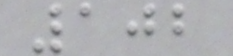102
